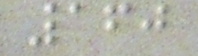160
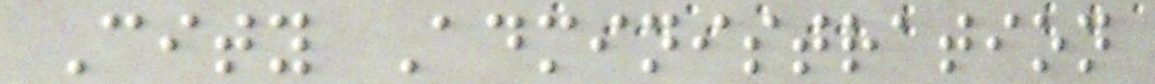City Administration
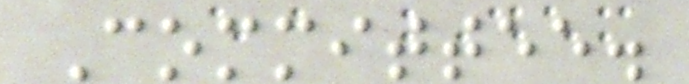Committee.
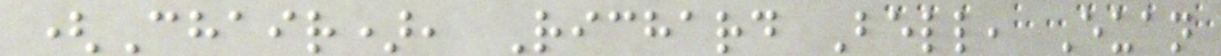(Chair), Richard Bell, Euan
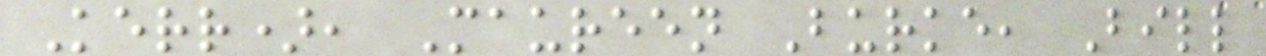Kerr), Maureen Burke, Bill
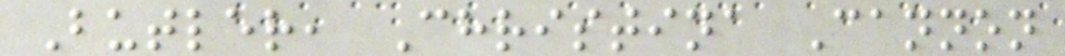Butler, Christina Cannon
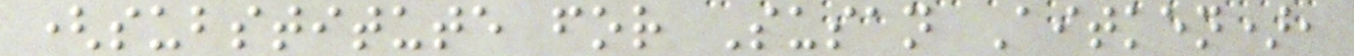(substitute for Susan Aitken),
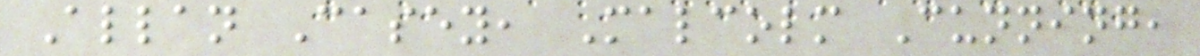Allan Casey, Malcolm Cunning,
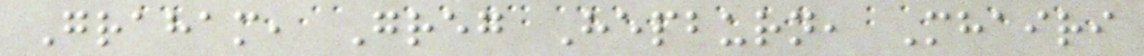Graham, Greg Hepburn, Mhairi
